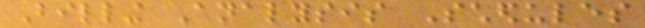Billing Analysis Schedules
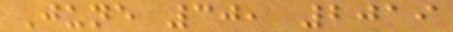June 30, 2019
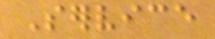Service
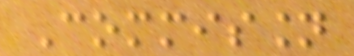Commission
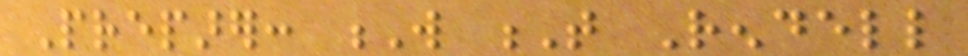Preparer: W T Rendell
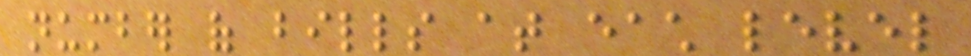number of bills at each level
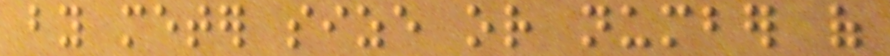by meter size or number of
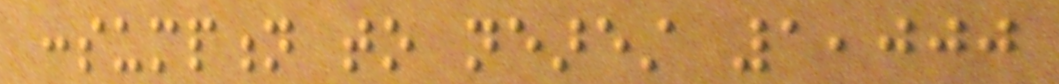consumption to nearest 1,000
